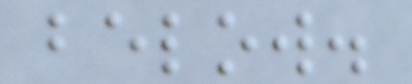below.
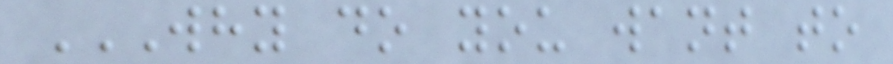WHY DO YOU WANT TO
